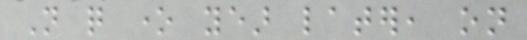Not quite one year later, on
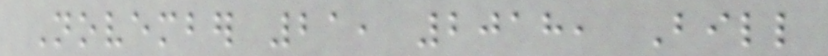November 21, 2018, Bill
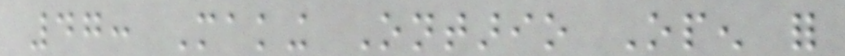47: Making Ontario Open for
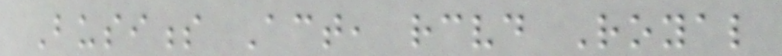Business Act, received Royal
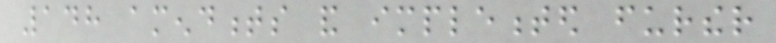148 amendments and implemented further
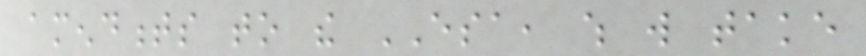amendments to the ESA, which will take
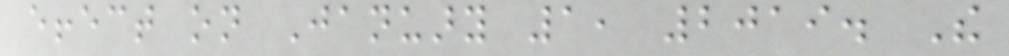effect on January 1, 2019. The
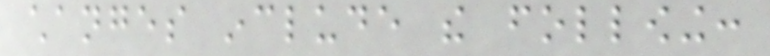changes include the following:
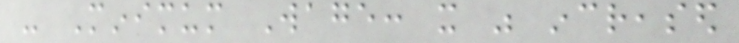- Minimum Wage: it was increased
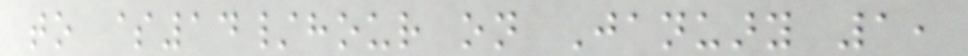to $14/hour on January 1,
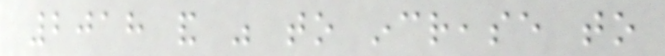2018 and was to increase to
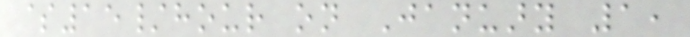$15/hour on January 1,
